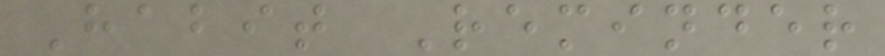Habit Reminder
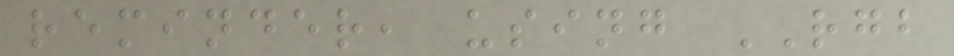reminder, using RGB
